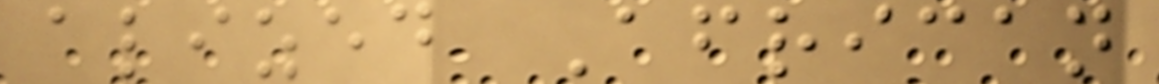alized African
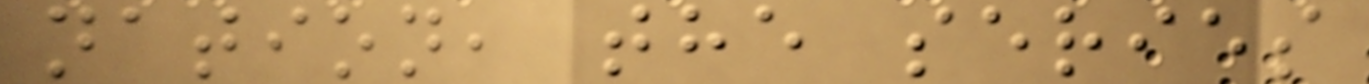nation, the series
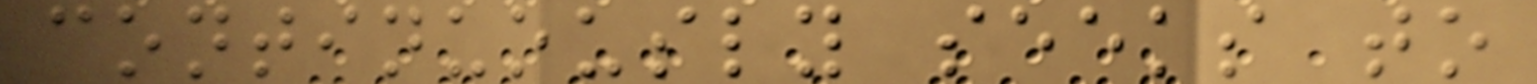continuously seeks to
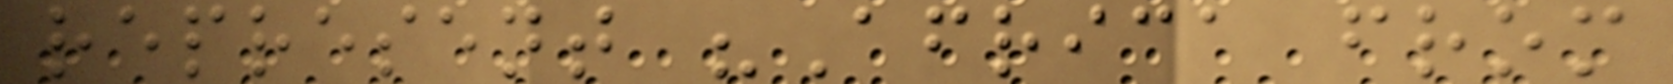represent "Africa from
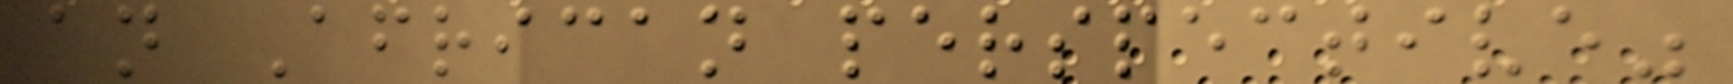an African perspective"
